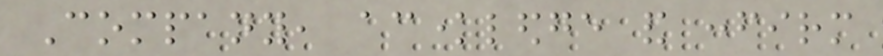Company, acknowledge and confirm
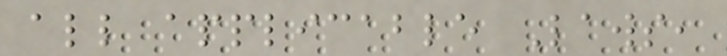all applicable Laws,
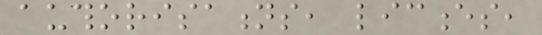authorisations, licences,
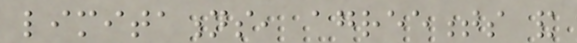limitations, agreements and
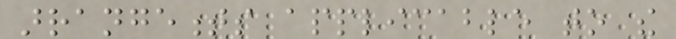arrangements applicable to the
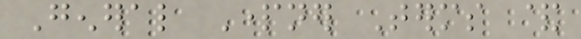General Partner Terms &
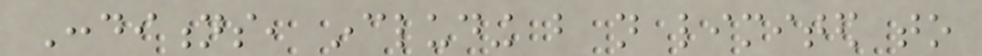Conditions, including but not limited to
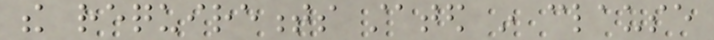the requirements stated in clause
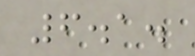6.1.
